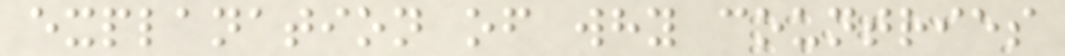explanation of why countries
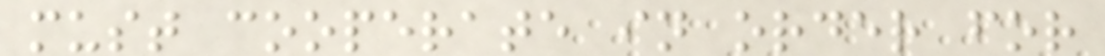must cooperate in order for
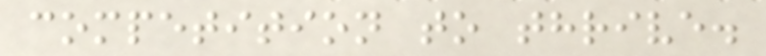competition to thrive.
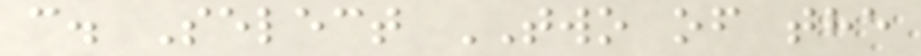c. Select TWO of the
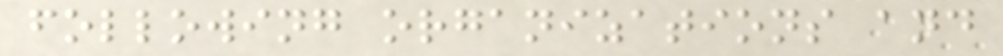following organizations and
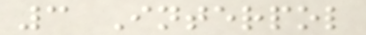3 Interpol
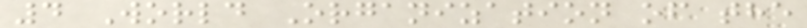4 World Organization of the
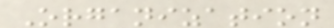Organization
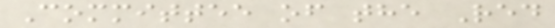Committee of the Red
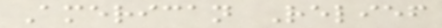American Relief
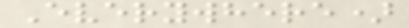Everywhere)
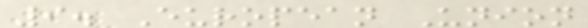9. European Union
